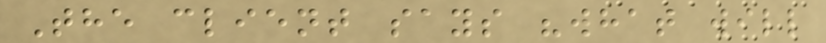The client says "what will
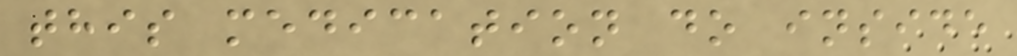this medication do inside
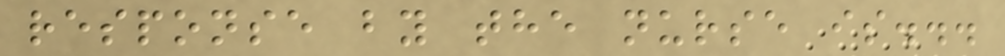response by the nurse is...
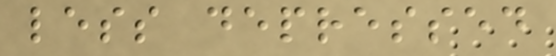less depressed
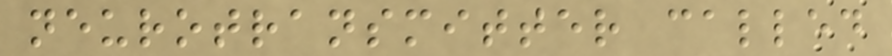neurotransmitter called
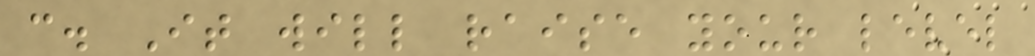c. It will raise your level
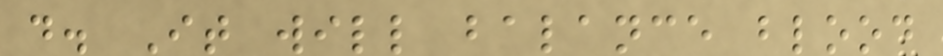d. It will balance blood
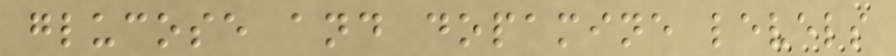glucose and dopamine levels
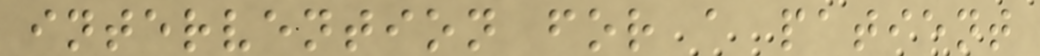intervention for a patient
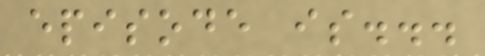episode is...
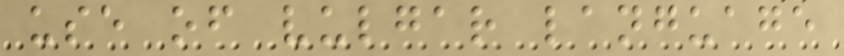use of vulgar language
